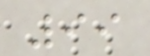99
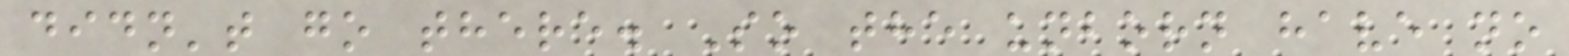didn't go there. So the unborn have no
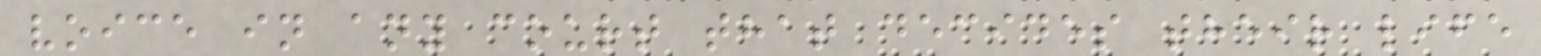voice in any court that decides their life
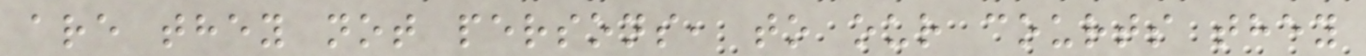are they not persons, to our courts they
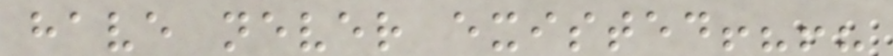have never existed!?!?
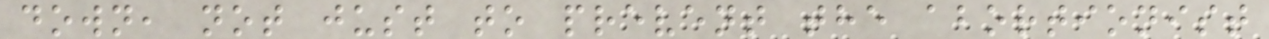down, not just to prevent the abortionist
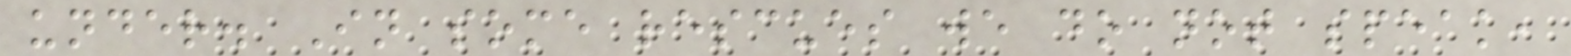under. In some rescues we do not speak,
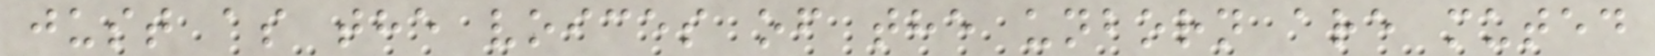just as the voices of the unborn are muted
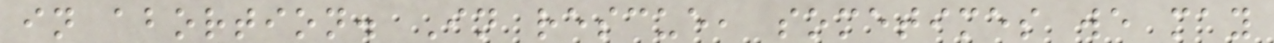in abortion. In rescue, sometimes we may
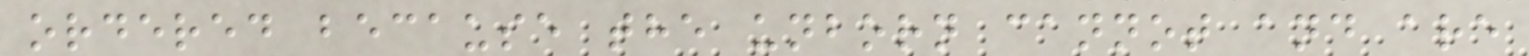ordered because the unborn cannot and are
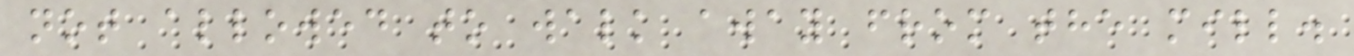not allowed to walk away from the mill.
